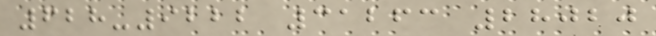628-9222 31263 28020
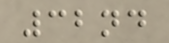32nd
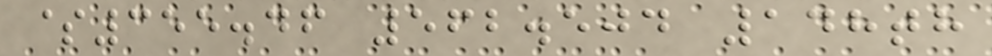$355.46 562.504 148th
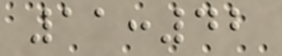11:42
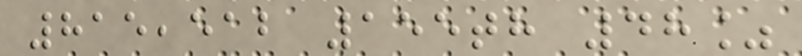815,512 155th 48%
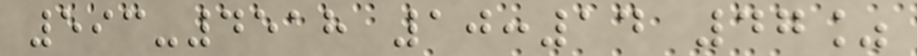593-4518 10:14 47%
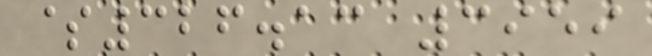$326.13 3959
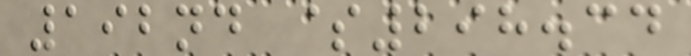192nd $298.34
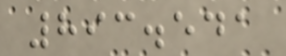893.541
